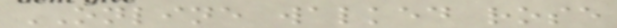ONLINE walked rose
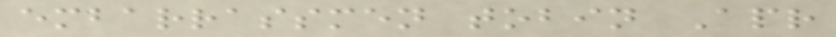embarrassmen tobin Apr
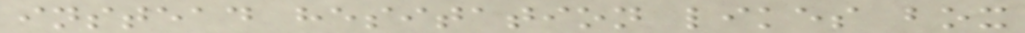instead hesitation likes box
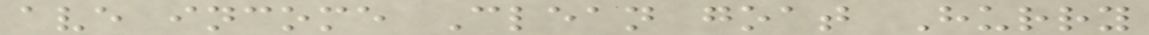ave income Clean goat Hurry
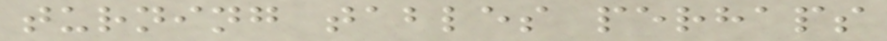turning tables perhaps
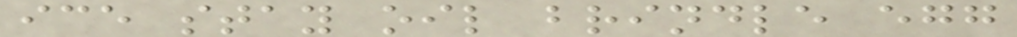ice stay oil brindle egg
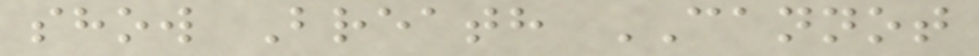show Breath CANNOT
